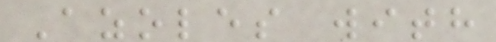Azoles with
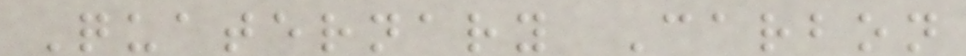Quaternary Carbon
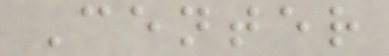Center
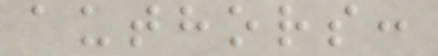authors:
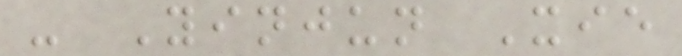- Yinjun Xie
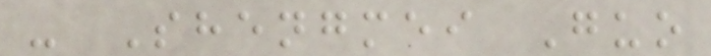- Shengmei Guo
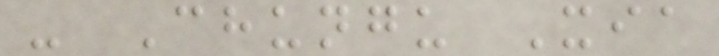- Chungu Xia
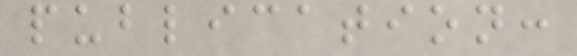publication:
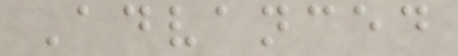Advanced
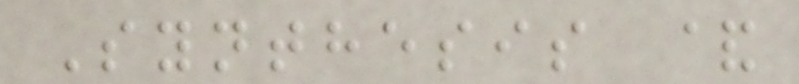Synthesis &
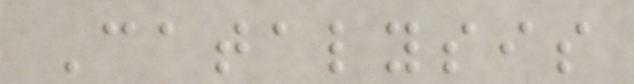Catalysis
